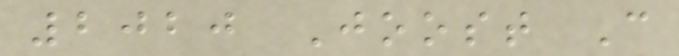2020 Joost C
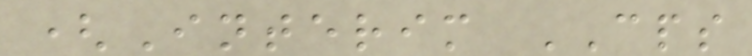(Interim CPS
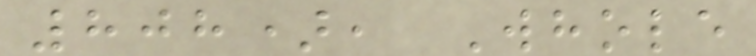808), Whole
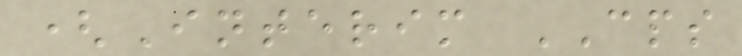(Interim CPS
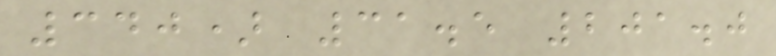340) 31.5 201.0
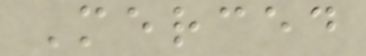Merced
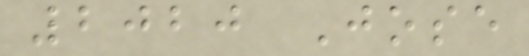2020 Jose
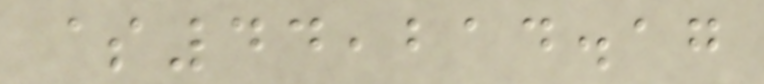$44,214.17
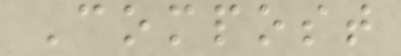Compost
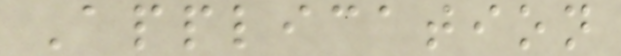Application
